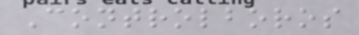Controlboros
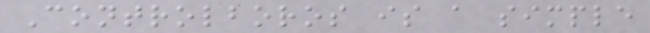Controlboros is a simple
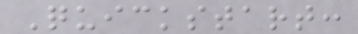Quickstart:
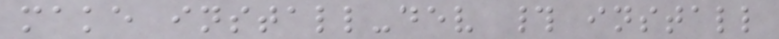make install-dev # install
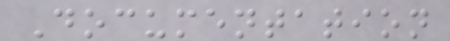Documentation
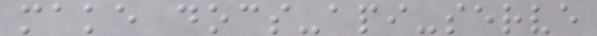make docs-api-serve
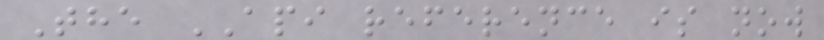The API reference is now
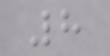8
